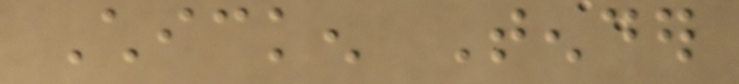Chicken Tender
